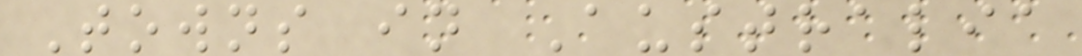Towns in Australia
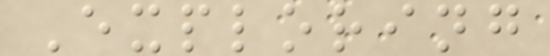Exploring
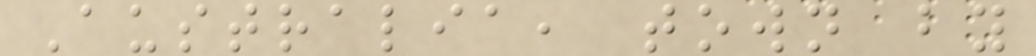Australia, town by
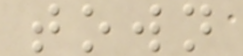town
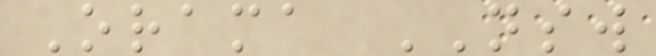Orama NSW
